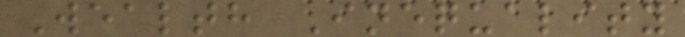Wealth Inequality
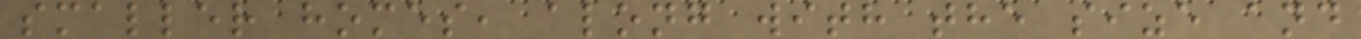smaller homes, along with the size and
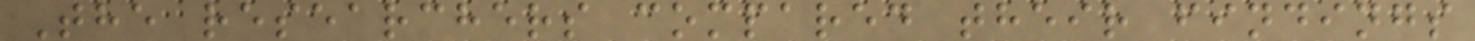The researchers compared their findings
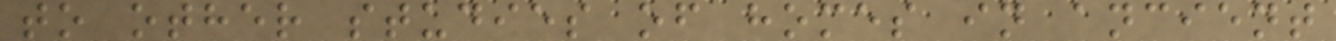to other studies of homes in ancient
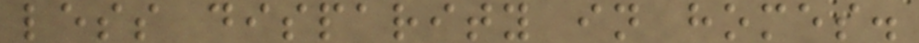less disparity in homes.
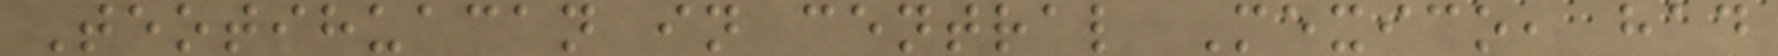Teotihuacan in central Mexico, had
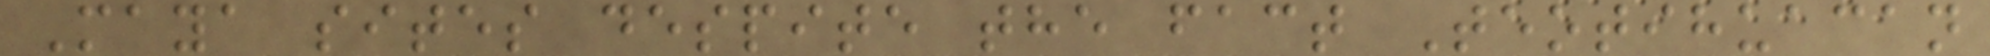Maya sites despite the fact Teotihuacan
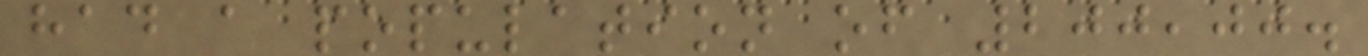had a population of 200,00.
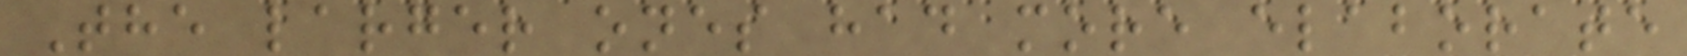The larger ones had more elaborate
